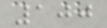100
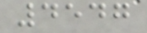4547
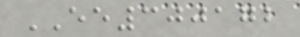EE300172
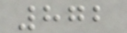872
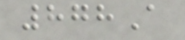878A
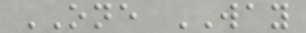ONE WAY
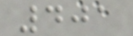401
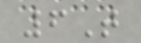6T
